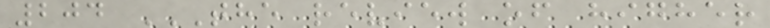204 THE REVIEW OF HIGHER
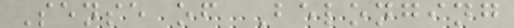Sense of Belonging
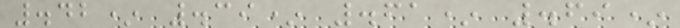.42* .39* .61* .69*
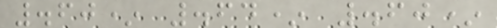.60* .64* .60*
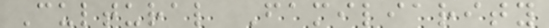Cultural Familiarity
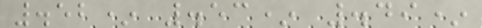.52* .53* .49*
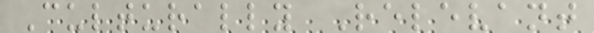Culturally Relevant
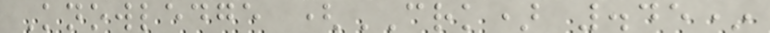Knowledge (CRK) .45*
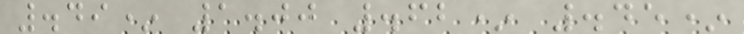.49* 1.00 .62* .45*
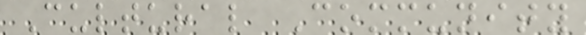Cultural Community
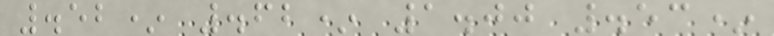.52* .62* 1.00 .53*
